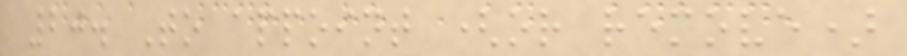20. To appoint (or remove)
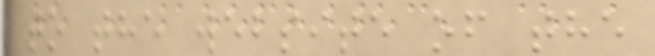to the website of the
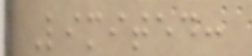Limited:
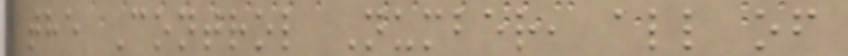the Control Number, all of
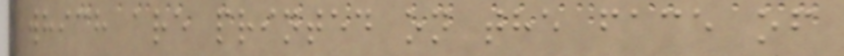which are printed on the face of
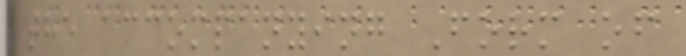the accompanying Form of
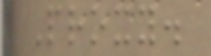Proxy.
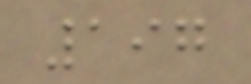197
